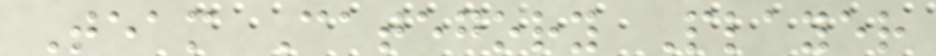Team Category Player
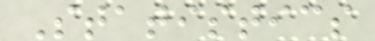Statistics
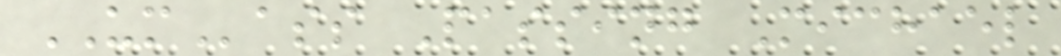UMass Passing Michael
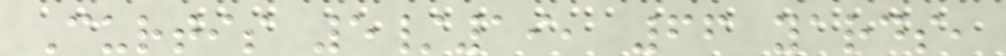Curtis 5/19, 66 yards,
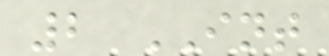2 INT
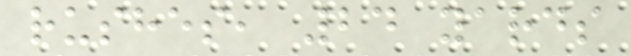rushes, 24 yards
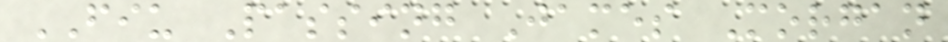FIU Passing James Morgan
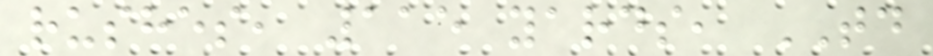rushes, 115 yards, TD
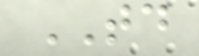TD
